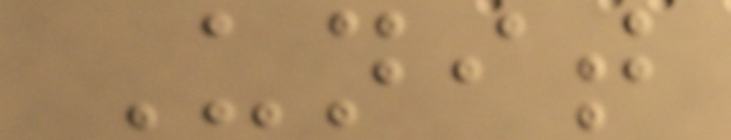Unit
